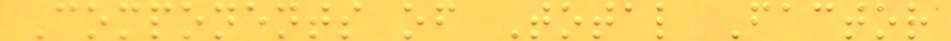Components of Total Factor
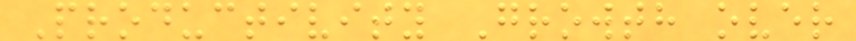Productivity Growth over
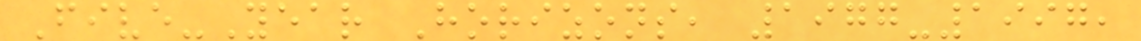Five-Year Horizons, 1977-1997,
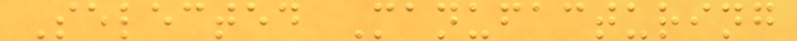Selected Manufacturing
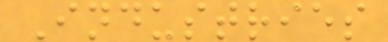Industries
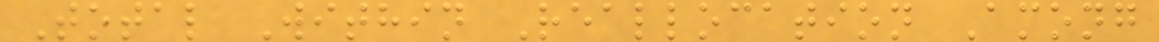Total Within Reallocation Among
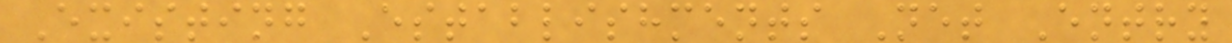Existing Establishments Net Entry
